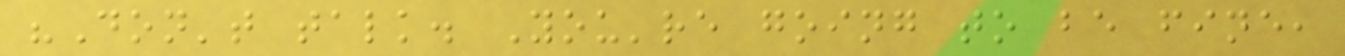"Don't talk. You're going to be fine,
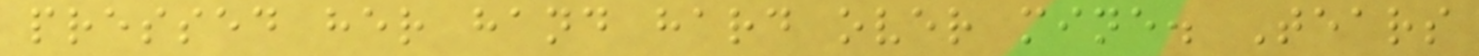pressed her hand hard over mine. Tears
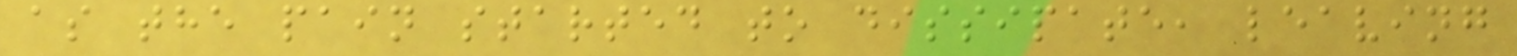as the pain started to dissipate, leaving
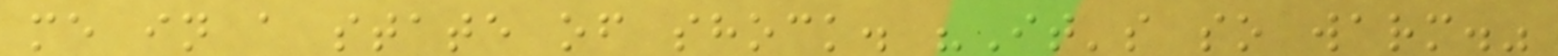me in a state of shock. "It's so warm."
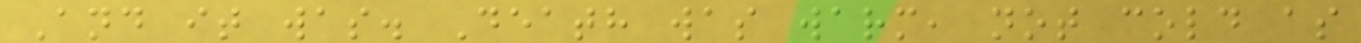And it was. Death was warm, not cold as
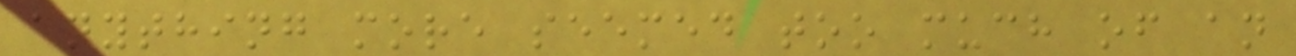anything more seemed too much of an
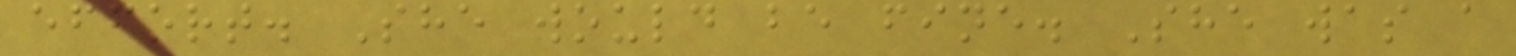effort. She would be fine. She was a
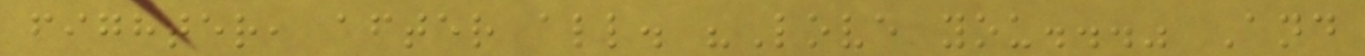fighter, after all. "Love you..." And
